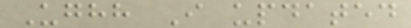Ughh I updated
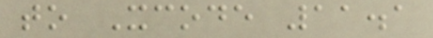to Xcode 11.1
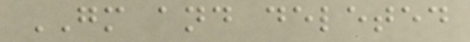GM and deleted
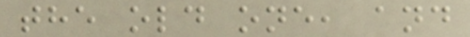the old one, and
